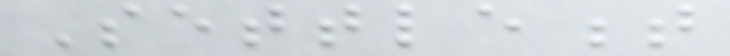Settlement
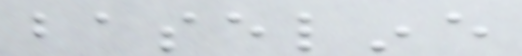baseline
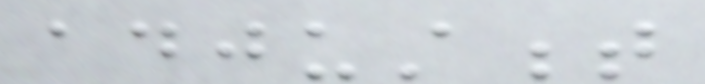adjustment
